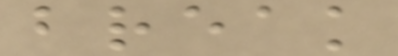break
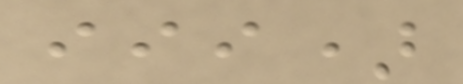iii)
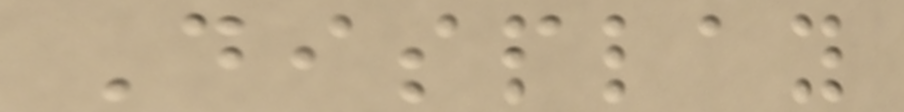Display
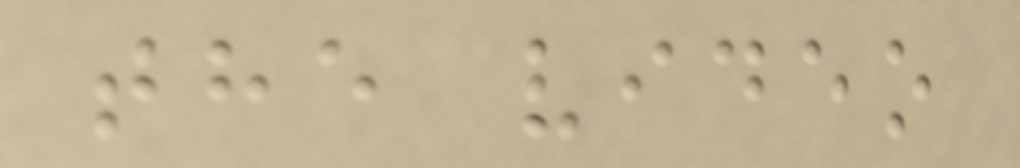the video
